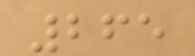265
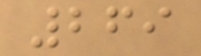269
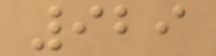929
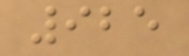925
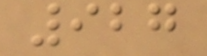927
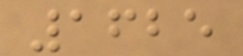1625
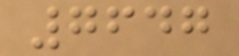7647
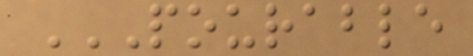POURABLE
